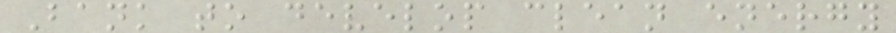Bank to develop clean energy
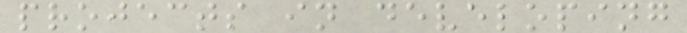projects in developing
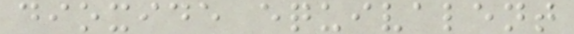dioxide equivalent
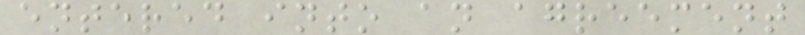entered into an agreement
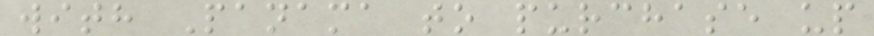with Panama to purchase up
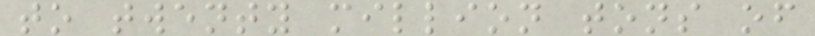to twenty million tons of
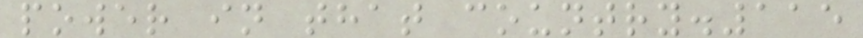power in that country.115
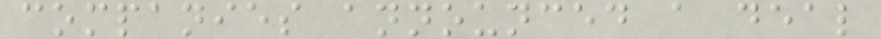companies announced a deal
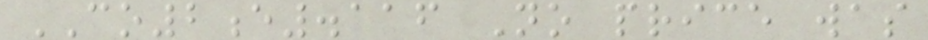CO2e.116 No price was
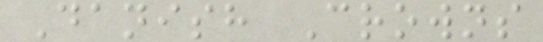Danish Crowns
